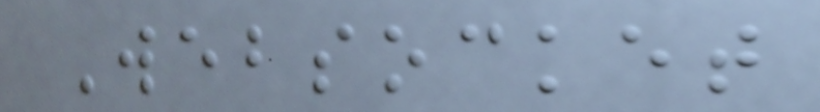Websocket
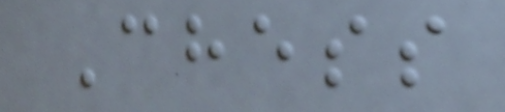Chess
